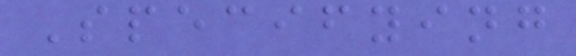Specifying
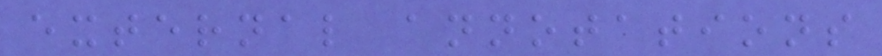external annotations
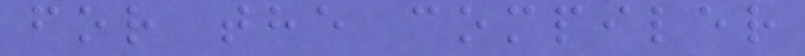for the compiler
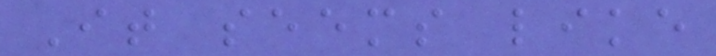It seems like
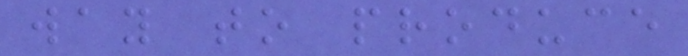way to produce
